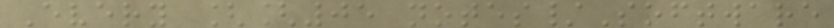Every [[05 notes/Software
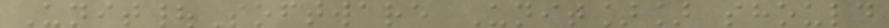Unit|Software Unit]] should
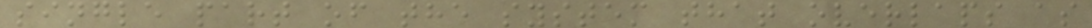single part of the system that overlaps as
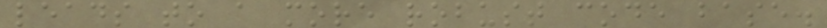leads to a more robust code base.
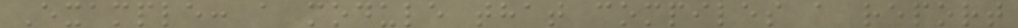Example: a module that compiles a report
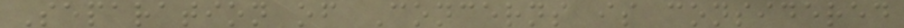Separation of Concerns is considered
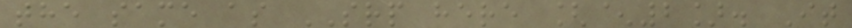the same as SRP here [^2]. It
